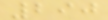290
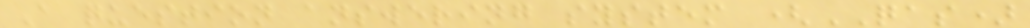A question answering system (QAS)
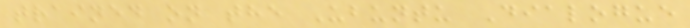trained on the Ubuntu Dialogue
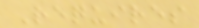Requires
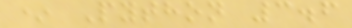* Python 3.6
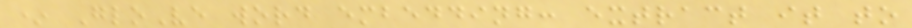* GloVe word embedding: extract it to
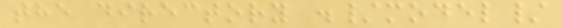the directory ./model/
